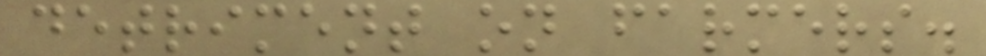detriment on farmers.
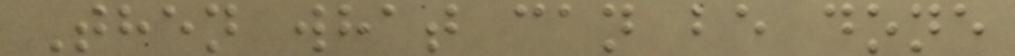Then what can be done
